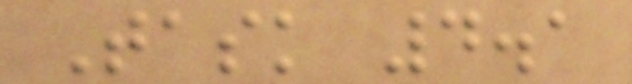Task 4.1
